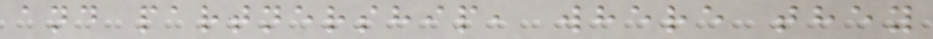and partnership, where they
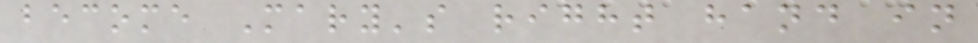become Mary's right hand in
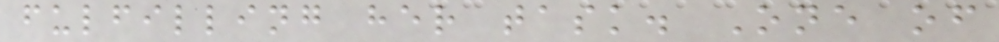fulfilling her task. One of
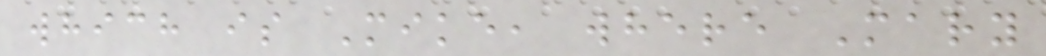which is Mike, where Mary
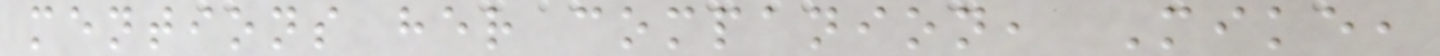mentions her companion, Mike,
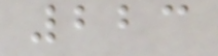223
